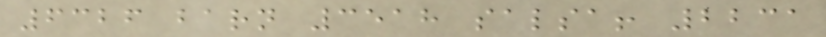6326 barn 3518 salsa! 2231
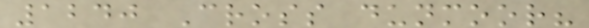1240 Cross dunmoor?
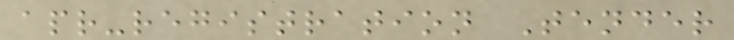apr-registration Tender
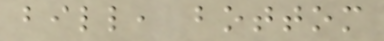bill, bottom
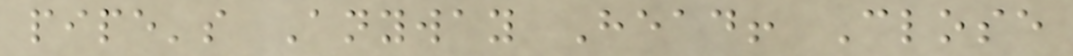pipe's Anyway Head! Close
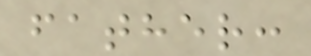father:
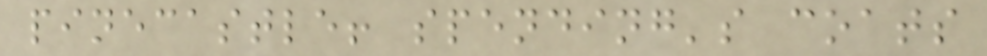pinecastle! spending's coats
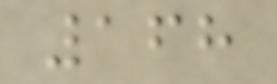168
